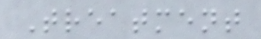Treatment
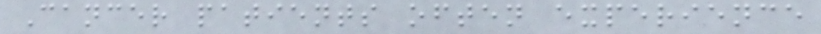Cancer patients often experience
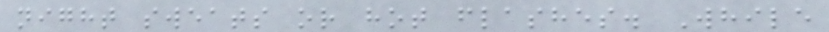night sweats or hot flashes. While
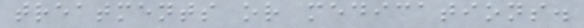treatments or medications.
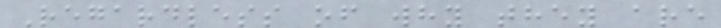Regardless of why they are
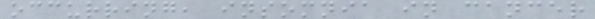occurring, insomnia in cancer
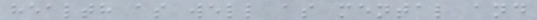health as well as mental and
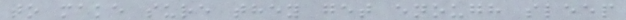to make sure they get enough sleep
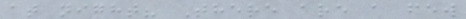at night? There are a few
